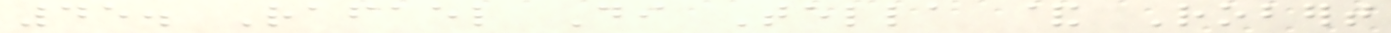45. Rafael Di Tella & Robert
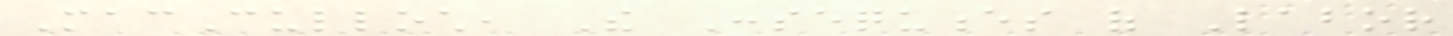MacCulloch, The Consequences of Labor
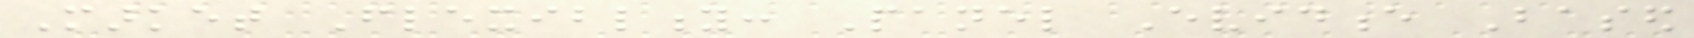Market Flexiblity: Panel Evidence Based
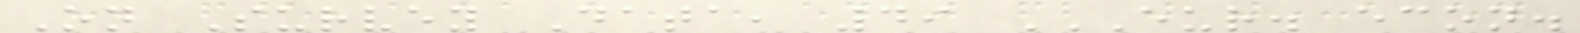On Survey Data, 49 EUR. ECON.
